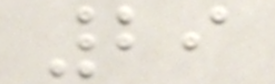29
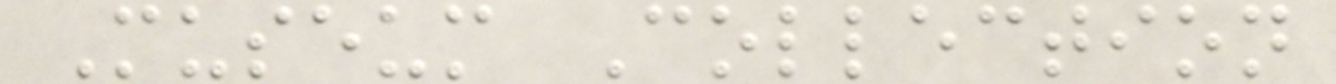Museum Collection
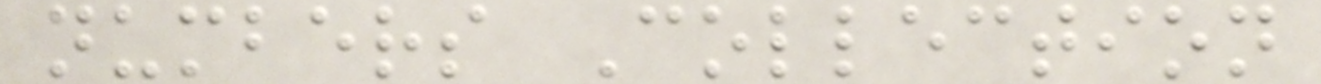numbers Collection
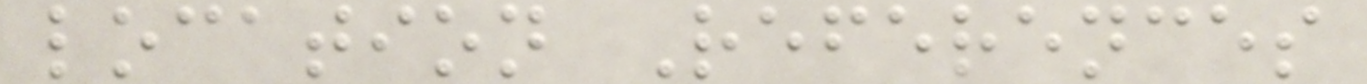location References
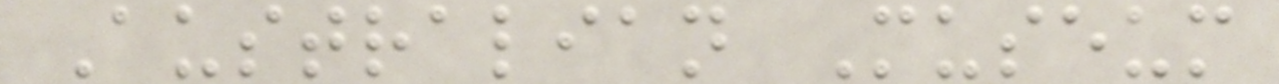Australian Museum
